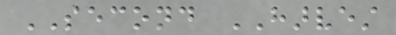SECOND HARVEST
